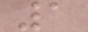1
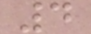4
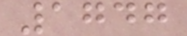1747
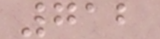712
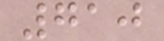710
